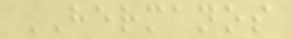HERMANOS
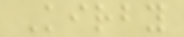Kirby
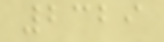2329
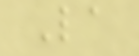La
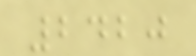2420
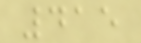415
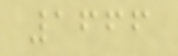1666
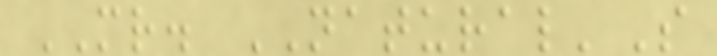MR. NATURAL'S
